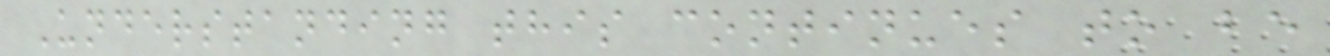Understanding this continues to be
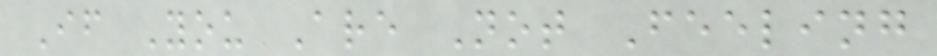If You Are Not Feeling
